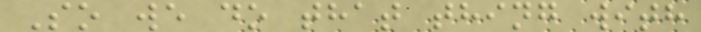So we do that thing with
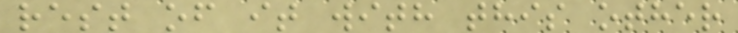rest of it with this other
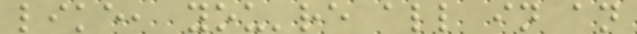like, you're all in an
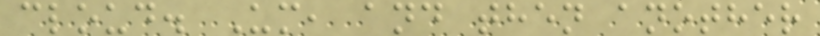cloud. Um, and then another
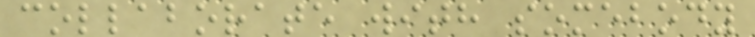collaborate with somebody
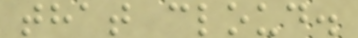that cloud.
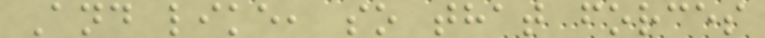And like, so that forces
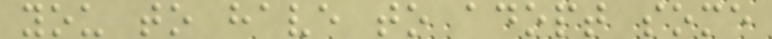you to have to adopt some
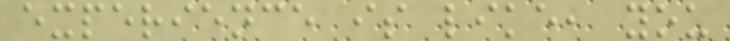experience is like, you
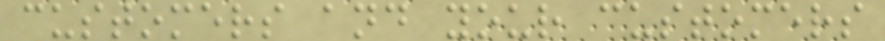customers and your customers
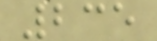235
